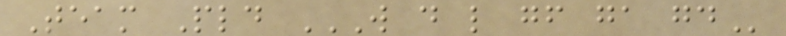Team Pld W D L GF GA GD
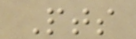Pts
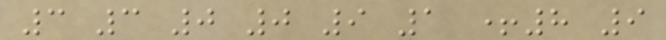3 3 0 0 9 1 +8 9
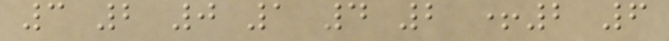3 2 0 1 4 2 +2 6
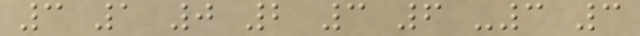3 1 0 2 3 6 -3 3
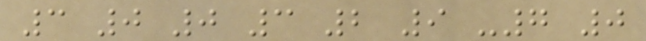3 0 0 3 2 9 -7 0
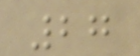27
